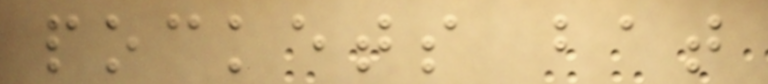pockets bat
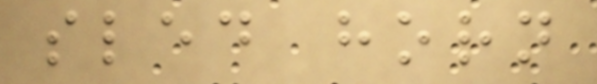sled horn
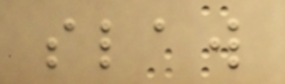slaw
